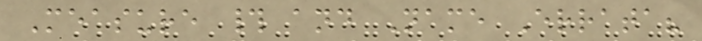Measure # and Name Errata?
